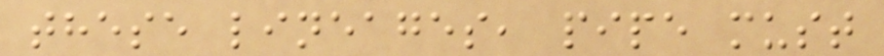these lineages, pipe must
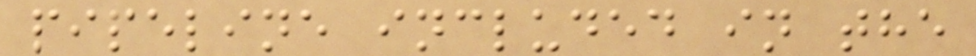pipeline included in the
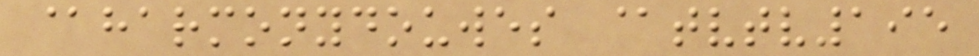@harmonydouwes @tvtv195
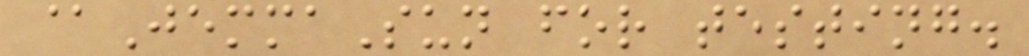@JemmaSun for testing.
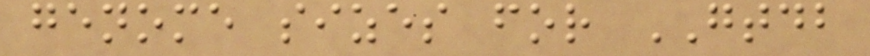genome sizes for GTDB
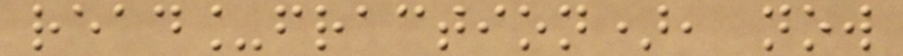read_fraction), now
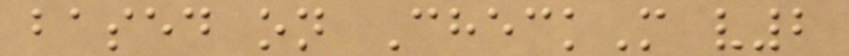based on CheckM v2
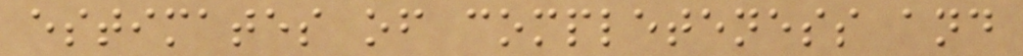estimates of completeness and
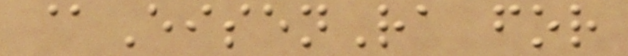@EisenRa for
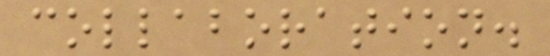collaboration.
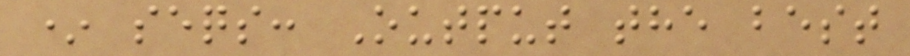* seqs: Output the best
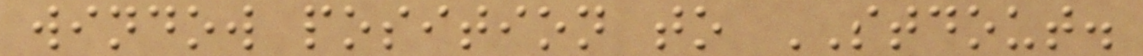window position to STDOUT.
